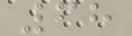68
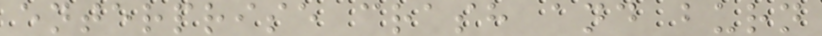enterprise crash and burn
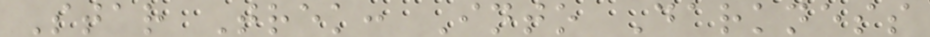Star Trek: Into Darkness
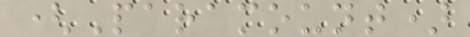(Paramount)
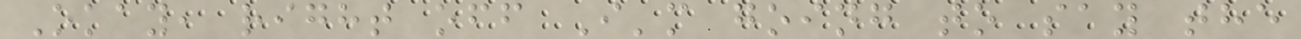Okay, right off I'm going to say the
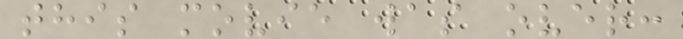this movie was over:
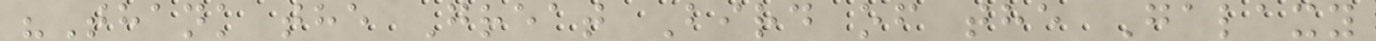"Thank the Great Bird of the Galaxy
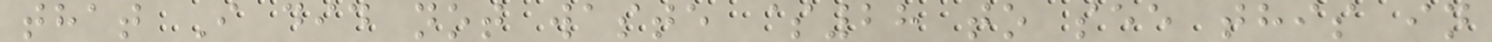that I did not waste $28 to see this in
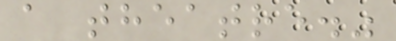a theatre."
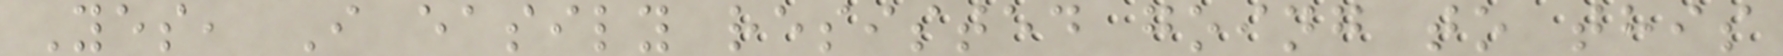Yes, I easily resisted going to this
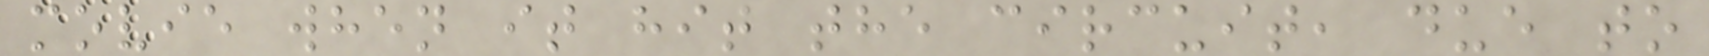movie when it hit the circuit, due to
